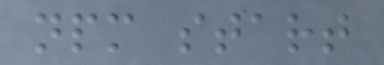npm start
